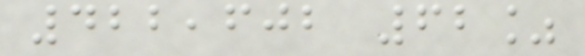422,602 62%
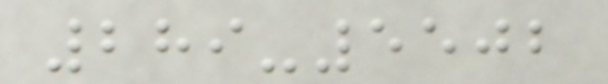289-5502
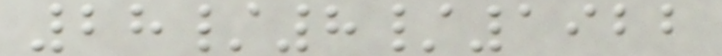28/8/1922
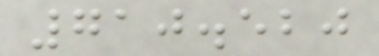710.520
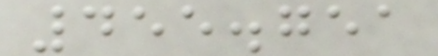455.751
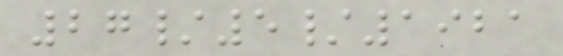27/5/1921
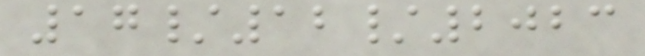17/12/2023
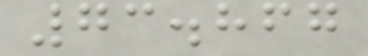73.867
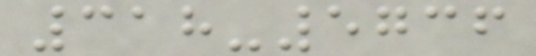318-5736
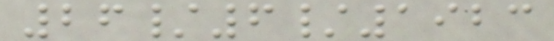26/6/1923
